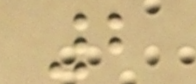2
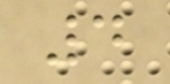4
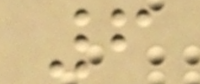6
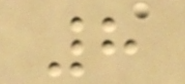8
